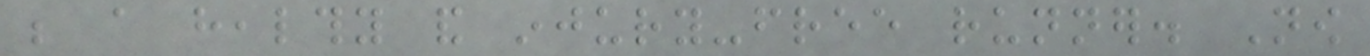be a healthy and injury-free runner. Now
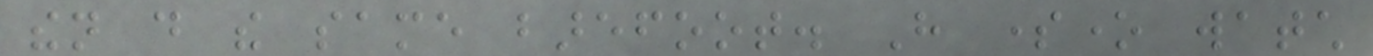then do the same barefoot. Have someone watch
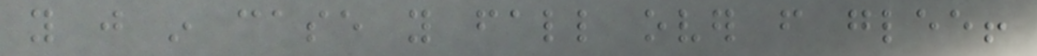you just in case you fall over from glee!
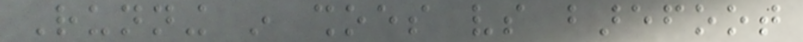Running in shoes vs barefoot
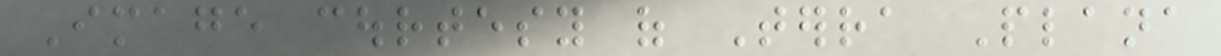Image courtesy of Terra Plana
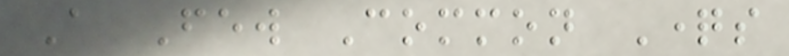A Few Common Questions
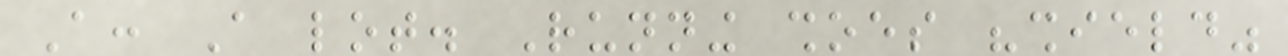A: A lot. Running shoes "shield"
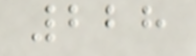228
